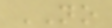NO
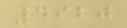4920
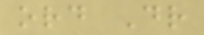ord Dr
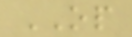OP
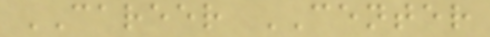CAREER CENTER
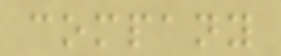company
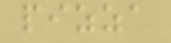pizza
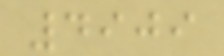4909
